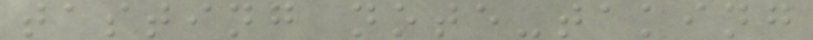tasting note-taking
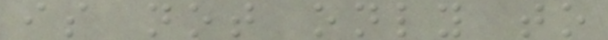is not only to
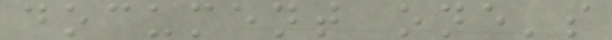document one's
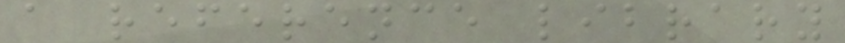a reference library
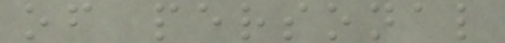of personal
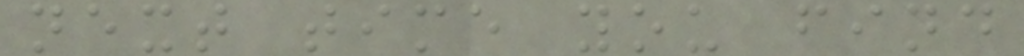next time you find
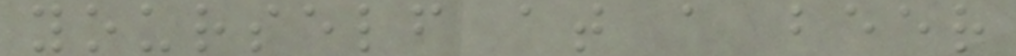yourself at a beer
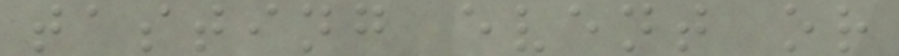tasting event or
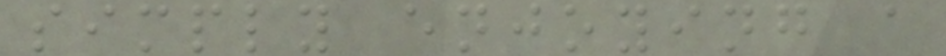simply enjoying a
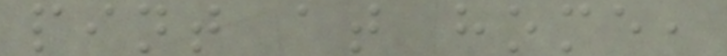pint at home,
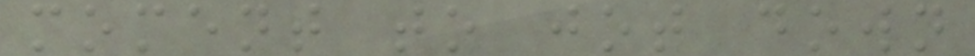moment to jot down
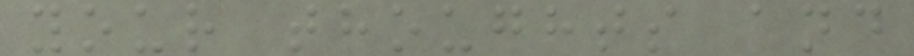your thoughts and
